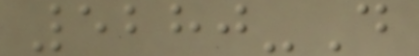5280-D
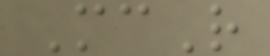McR
